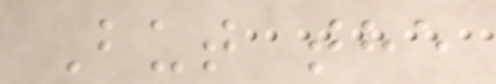But the
